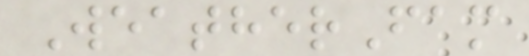WeatherFam
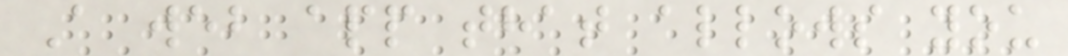A web app that allows you
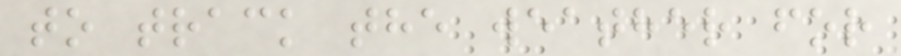to track the weather for
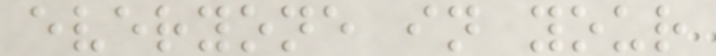everyone in your
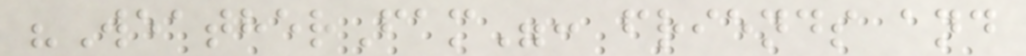"WeatherFam": friends and
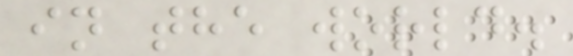in the world.
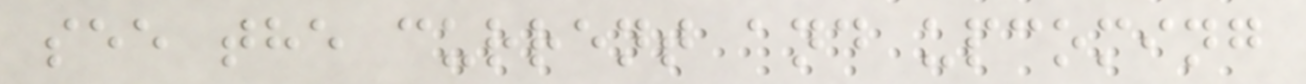see the current and upcoming
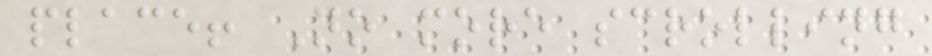place! No more scrolling
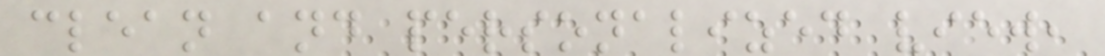clean and personalized view,
